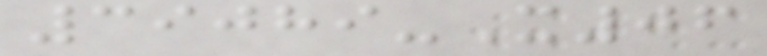39089-X06
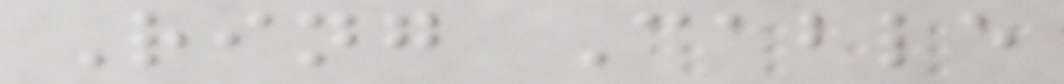Ring Cable
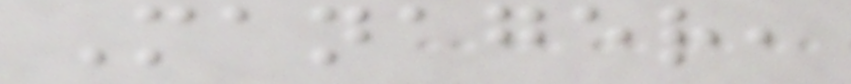Manager,
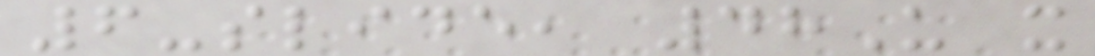6-slide, 48U x
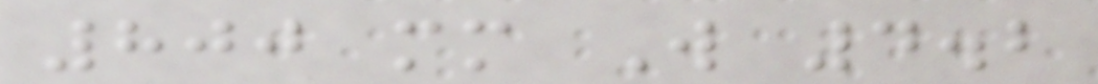800 mm W 4.2
